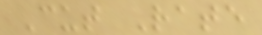Cut Rate
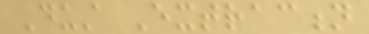Dust Extraction
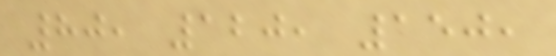80, 120, 150,
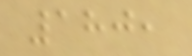180,
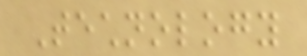Technology
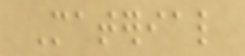Material
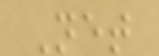Net
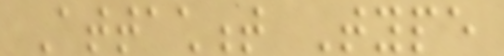Attachment Type
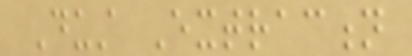Dust Extraction
